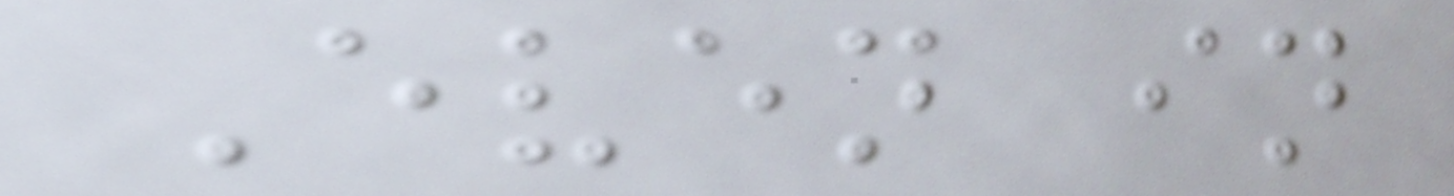Even in
